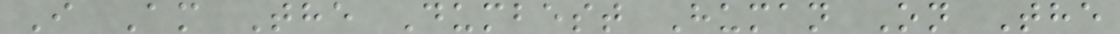I Am The Dumbest Human On The
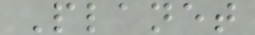Planet
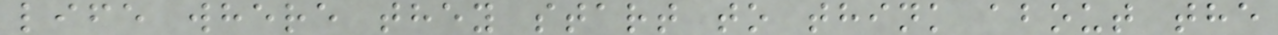life where they start to think about the
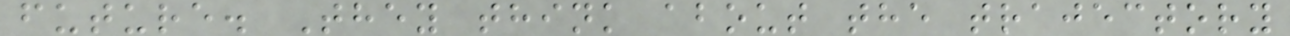future. They think about the trajectory
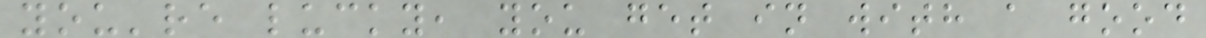you're lucky, you get in with a good
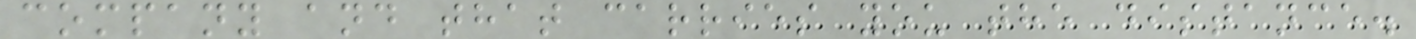company and that carries you the distance.
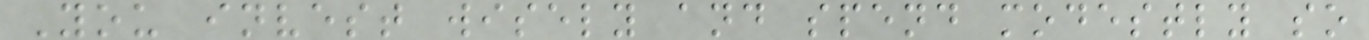You invest wisely and spend modestly so
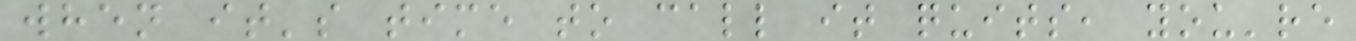when it's time to call it quits, you're
